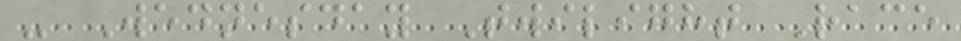- Wednesday Twilight Race
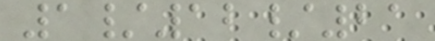1/12/21
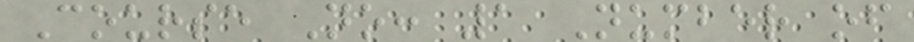Course No: 1 Number of
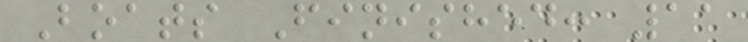Boats Finished: 11
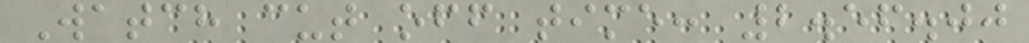Watch cut off time: 2.56.00
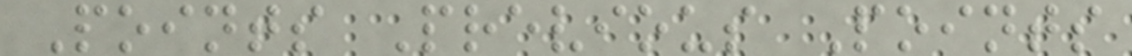Points Previous Points
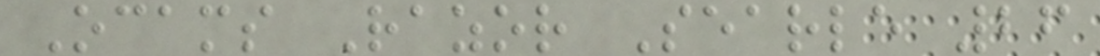Ocams Razor Searle 26
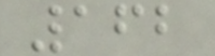162
